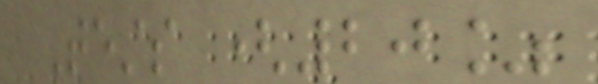Tests (20%
